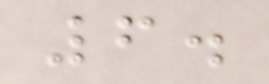6.
